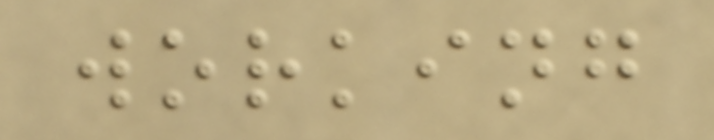working
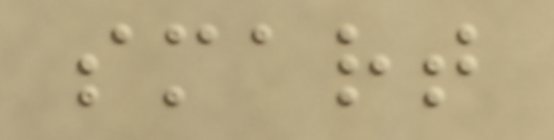smart
